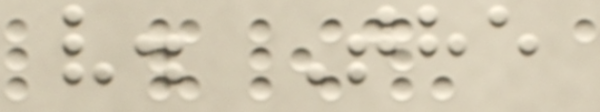v. The
